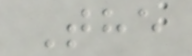The
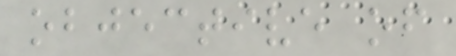objective of
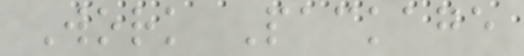Work Package
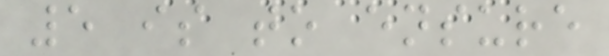5 is to ensure
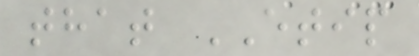that ETIP
